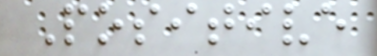Positive
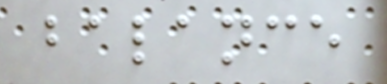balance
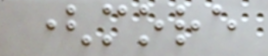(more
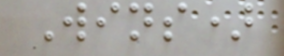Wins)
